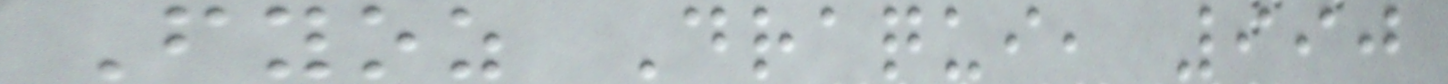Fyoz Draqui, 990
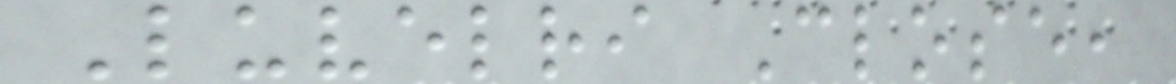Luvelri Close,
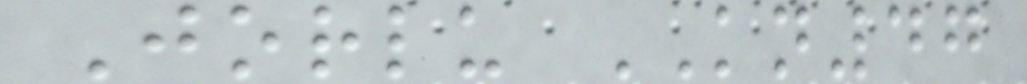Jorlu KN47
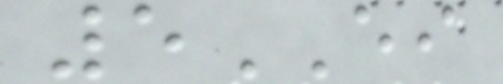5EI
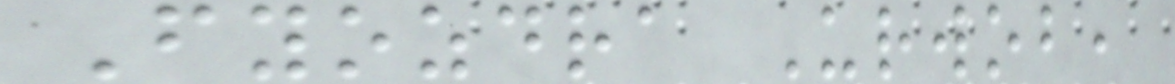Fyozdra Urwob,
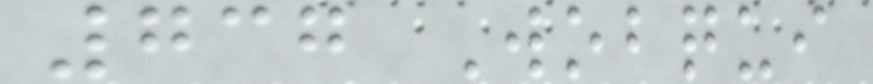737 Wobqui
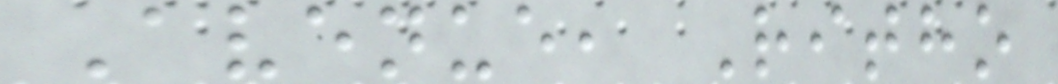Avenue, Ritho
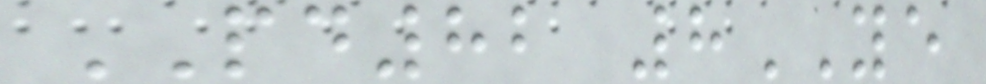PD82 8YE
